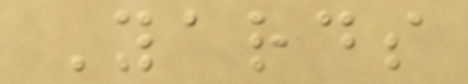Yards
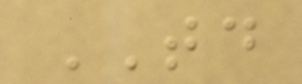TD
